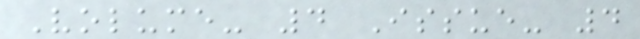Volume- 4 Issue- 4
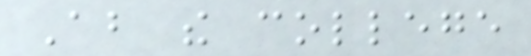About the college
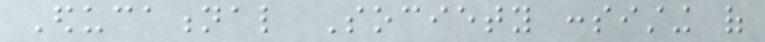Educational Society consisting of
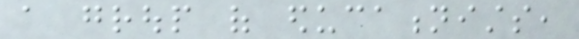a group of educationists,
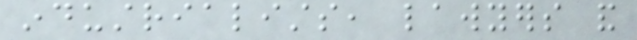industrialists, lawyers and
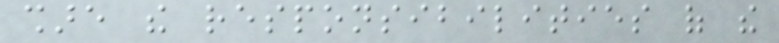share the responsibilities of the
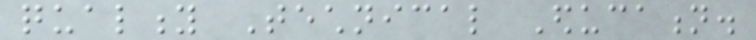quality Technical Education.
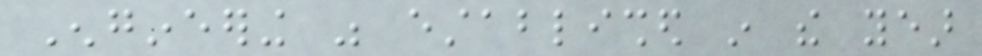Engineering was established in the year
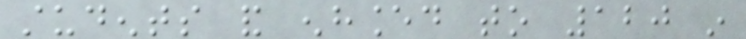students and enhanced to 120 in
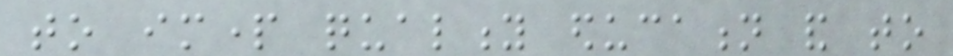to impart quality education and to
